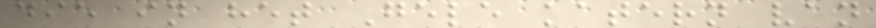die in het Gele katern van
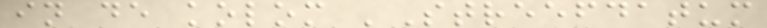in de kolom 'Streefdatum
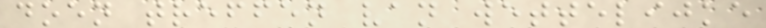doen treffen van wettelijke
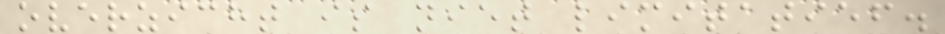overzicht is niet limitatief.
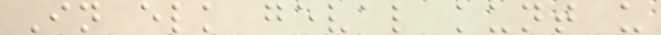In elk geval kunt u
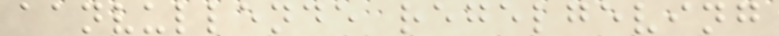aanvullende regelgeving
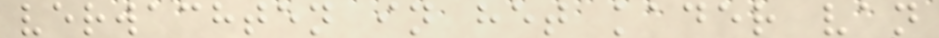verwachten in het kader van
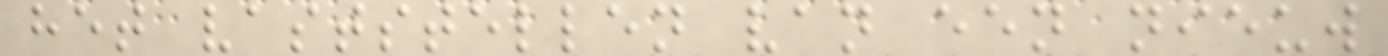het vaststellen van een nieuw
